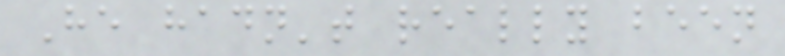He hadn't really been
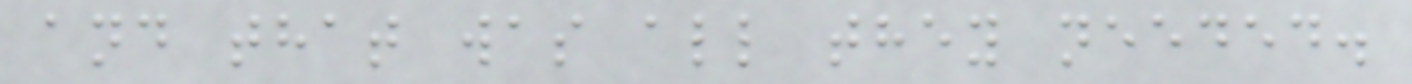and that was all they needed.
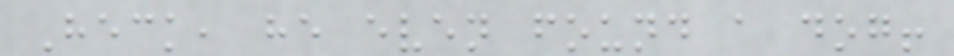Heck, he even found a dog!
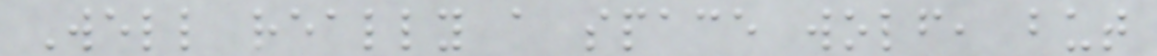Well really a space wolf, but
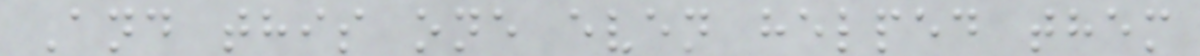And this one even helped them
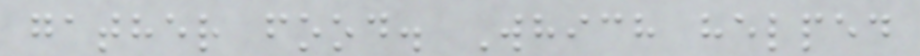gather food. Which helped
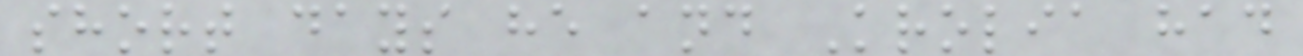short days he and Krolia had
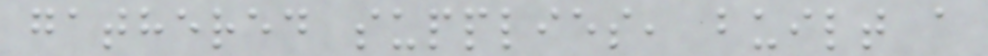gathered supplies, built a
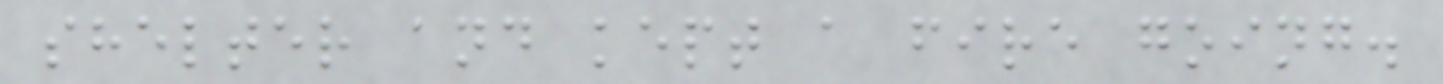shelter and kept a fire going.
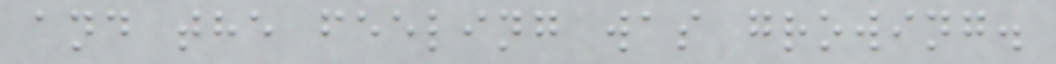and the feeling was growing.
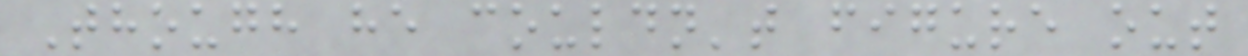Though he couldn't figure out
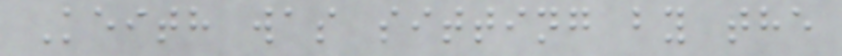Keith was sitting by the
